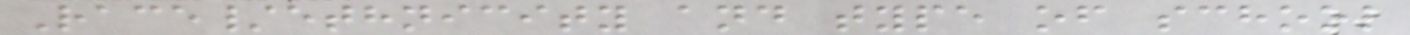Race/ethnicity and type of school
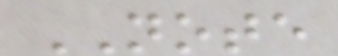NOTE
